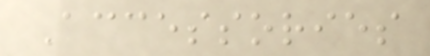Accessories
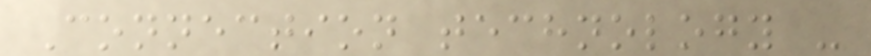Connection technology -
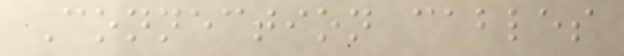Connection cables
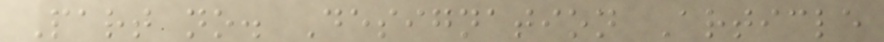Part no. Designation Article
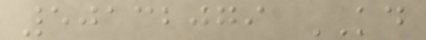50132079 KD
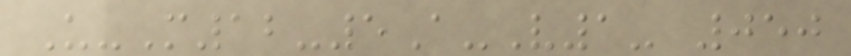U-M12-5A-V1- 050
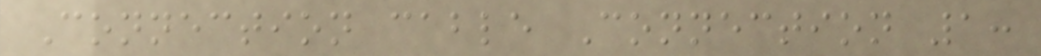Connection cable Connection 1:
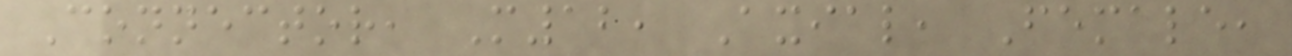Connector, M12, Axial, Female,
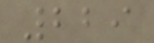229
